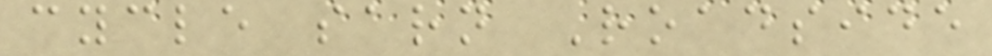cycle sarn Roadside
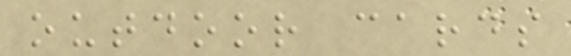outdoor cards
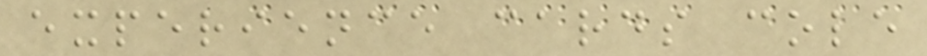experience cards cole
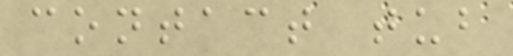contact tub
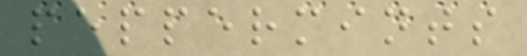peppermints
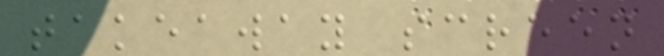takeaway screen
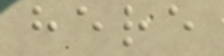here
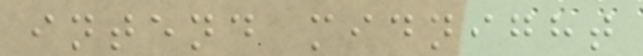intend midnight
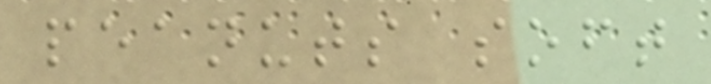peanuts soft
